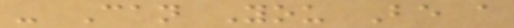- Can You Be a
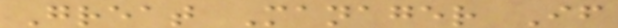Great Manager If
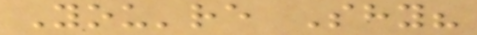You're Shy?
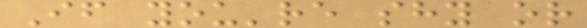If you're shy or
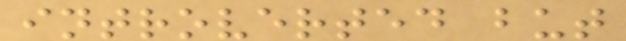introverted but
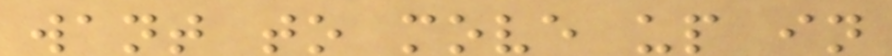want to move up in
